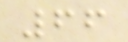66
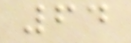64
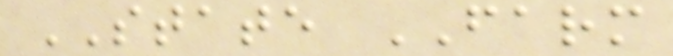STATE FARM
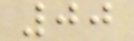00
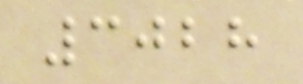3028
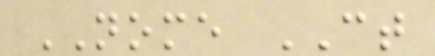NOME CT
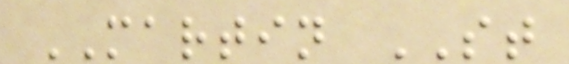MARTIN ST
